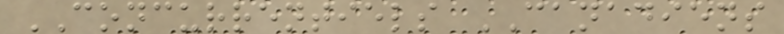CONCURRENTIELS CANADIENS
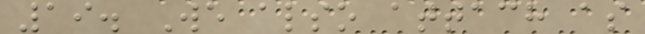19. We also attach as
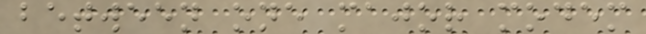between one major modem
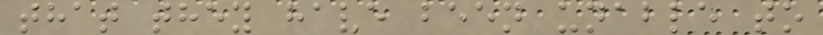that they have been unable to
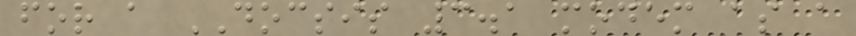for a DOCSIS 3.1 modem as a
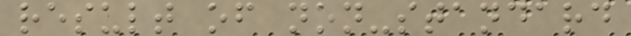result of non-standard
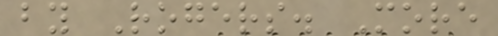by Rogers. More
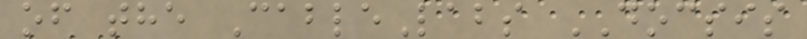of the CableLabs DOCSIS
